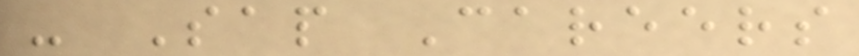- Sap Careers
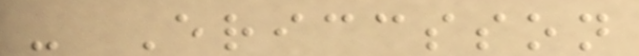- Ericcsson
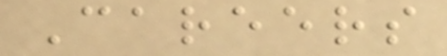Careers
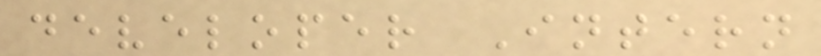developer Intern
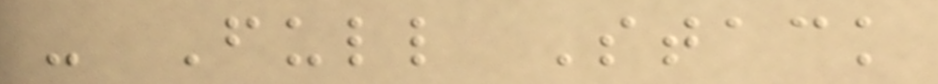- Full Stack
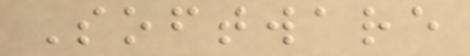Software
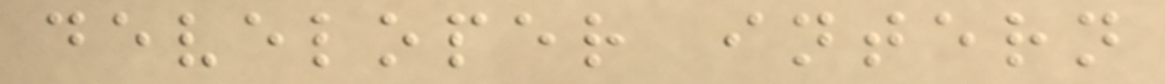developer intern
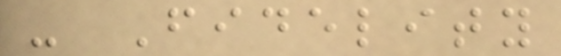- Fidelity
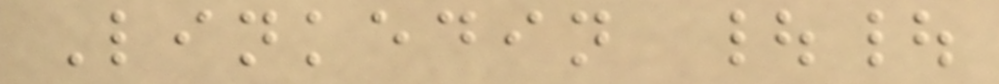Linkedin ||
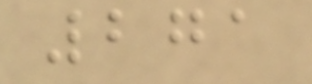271
